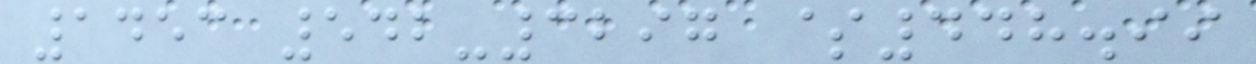1453 542-3297 $448.99
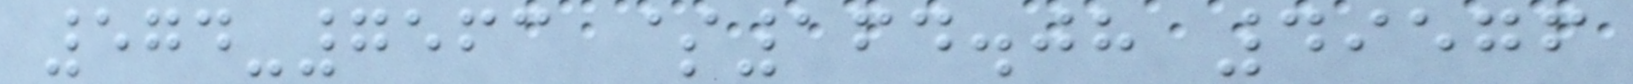574-7563 $164.08 49576
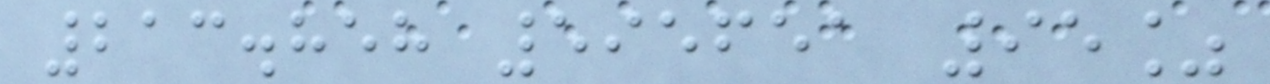213.858 595651 95%
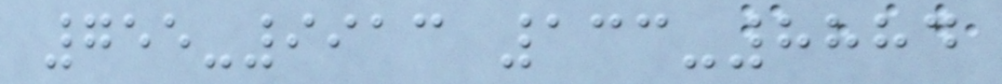755-9913 133-8884
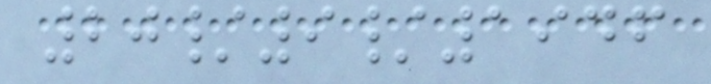20/9/1946
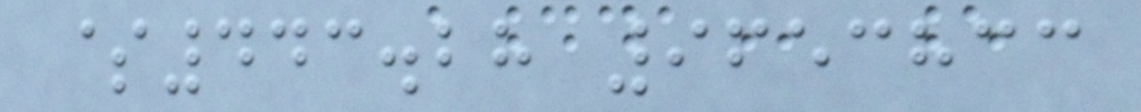$443.28 9653833
